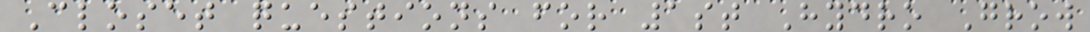Closet questions for 1st Hydro Grow
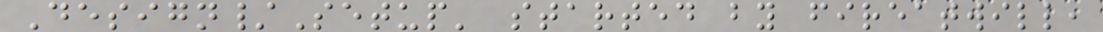Design/Setup' started by fireatwill,
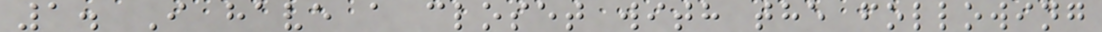1. I have a closet with the following
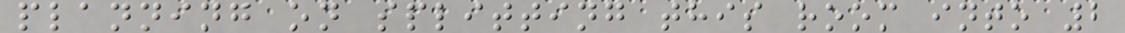planning on splitting this room into 2
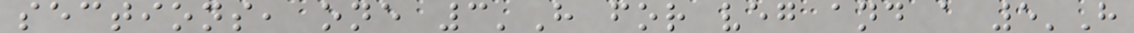sections, one 3'H for veg and a 5'H
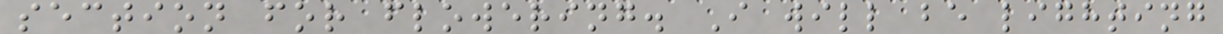section for flowering. I will be lighting
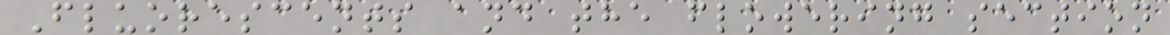Fluorescents and the flowering section
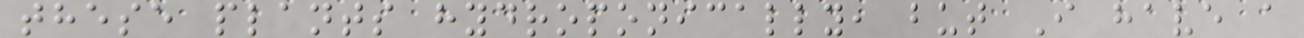these plants hydroponically, but I have a
